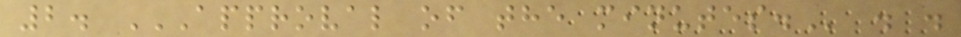2. APPROVAL OF THE MINUTES. . .
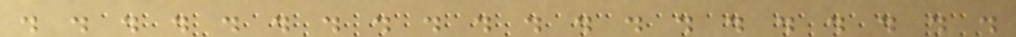. . . . . . . . . . . . . . . . . . . .
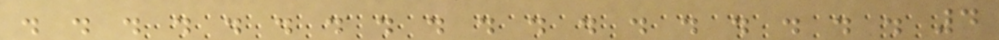. . . . . . . . . . . . . . . . . . 4
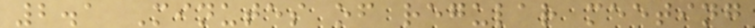2.1 Minutes of regular meeting
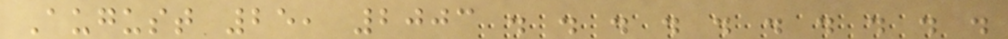August 25, 2003 . . . . . . . . . .
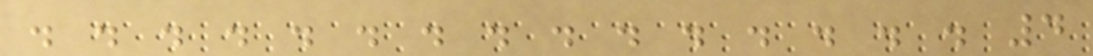. . . . . . . . . . . . . . . 4
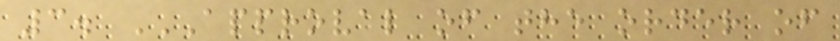3. APPROVAL OF THE ORDER OF
